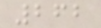262
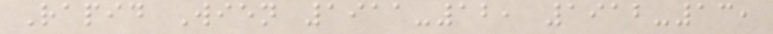Rapid Wien 1911-12, 1912-13,
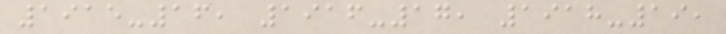1915-16, 1916-17, 1918-19,
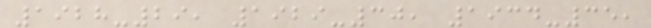1928-29, 1929-30, 1934-35,
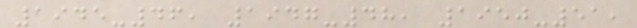1945-46, 1947-48, 1950-51,
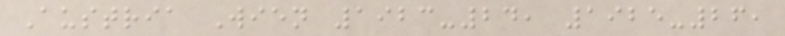Austria Wien 1923-24, 1925-26,
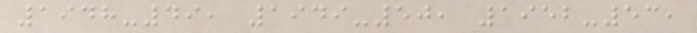1948-49, 1949-50, 1952-53,
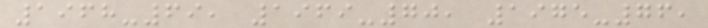1968-69, 1969-70, 1975-76,
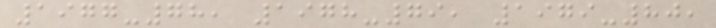1977-78, 1978-79, 1979-80,
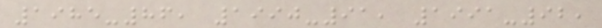1985-86, 1990-91, 1991-92,
